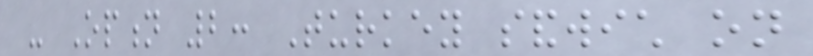- Option 2: Turkey sandwich on
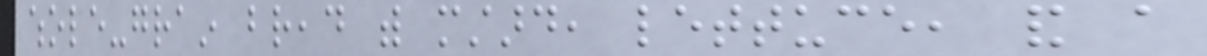whole-grain bread with mustard, lettuce, and a
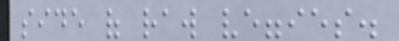side of raw veggies.
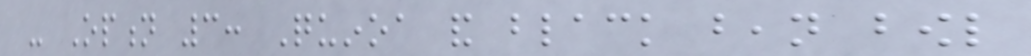- Option 3: Quinoa and black bean bowl
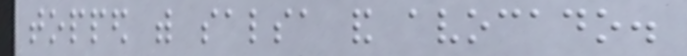topped with salsa and avocado.
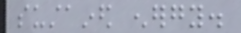sustained energy.
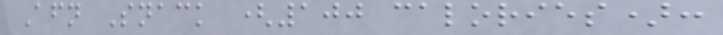Afternoon Snack (100 calories):
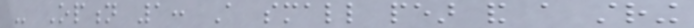- Option 1: A small pear and a string
